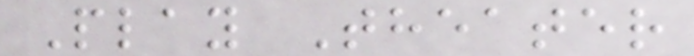Play Theater
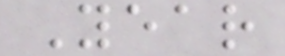Year
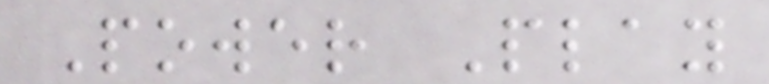Power Play
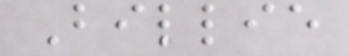Billie
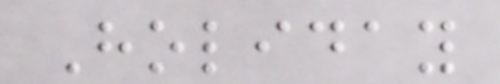Holiday
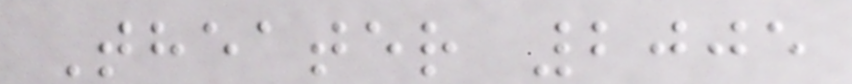Theater 2005
